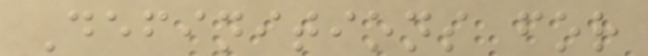Definitions for
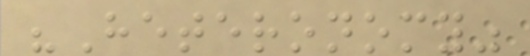"Heteronomy"
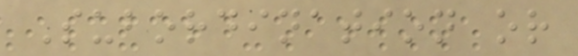Subordination or
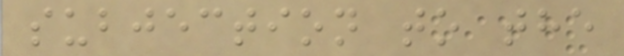subjection to the
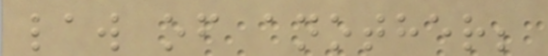law of another;
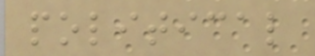political
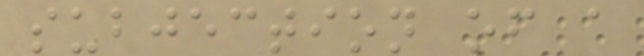subjection of a
